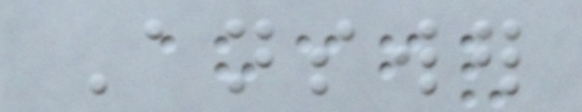Answer
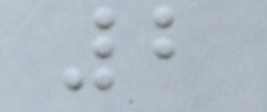2
